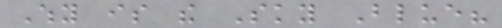Why is the Sky Blue?
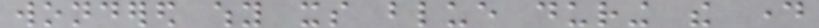wondered why its blue during the day
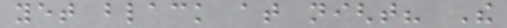yet black at night? The
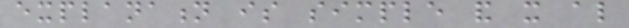explanation is simple and it also
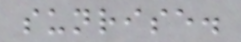sunrise.
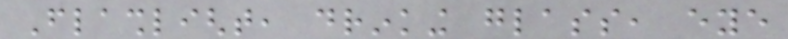Flashlight, drinking glass, eye
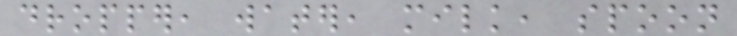dropper, water, milk, spoon
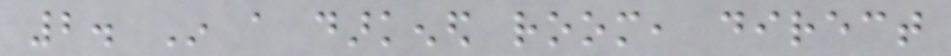2. In a darkened room, direct
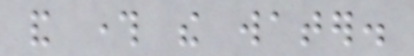and through the water.
